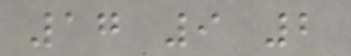17 9 2
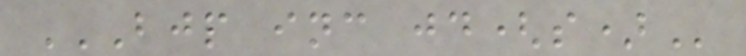BJP INC JD(S)
